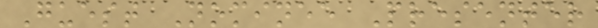Guest Nominee Presenter
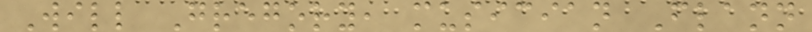Will Gregory, musician Flann
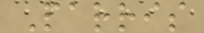Parris
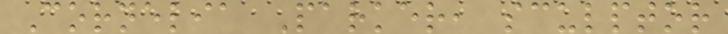Cornelia Parker, sculptor
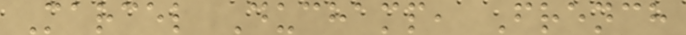Marcel Duchamp, French
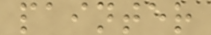painter
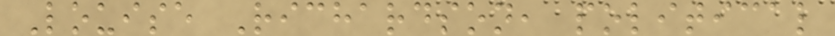Louise Richardson, political
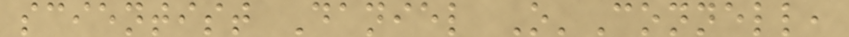scientist Daniel O'Connell,
